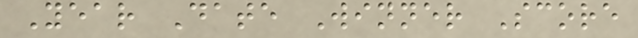Year Date Winner Score
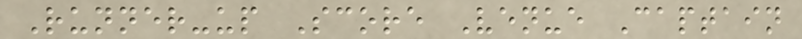Runner-up Score Venue Captain
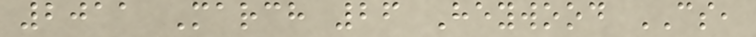2011 March 26 Heywood CS,
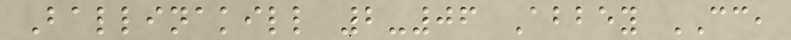Ballinakill 2-06 Abbey CC,
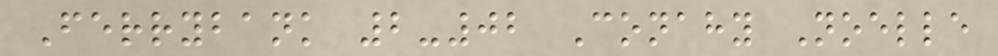Ferrybank 2-02 Conahy Noelle
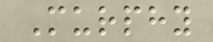Murphy
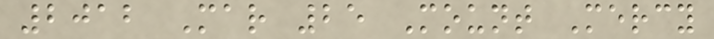2012 Mar 25 Mount Mercy
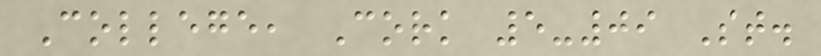College, Cork 5-09 St.
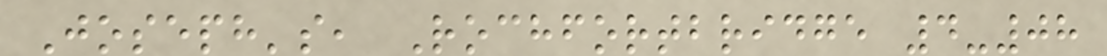Joseph's, Rochfortbridge 4-08
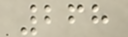268
